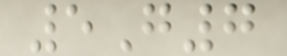5G7
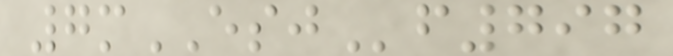7mESJf797
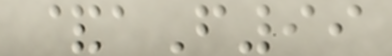&aF99
